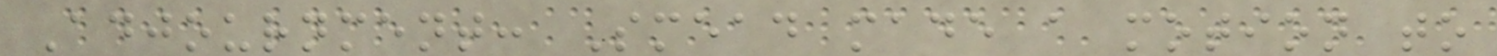Adjournment: Smead made a motion to
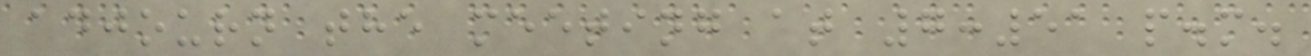adjourn the meeting at 7:51 p.m.
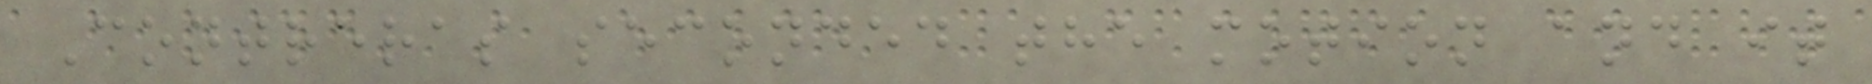Contreras seconded the motion and it
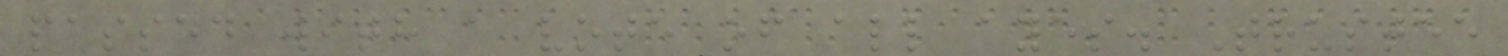passed with a vote of all ayes. Trustee
